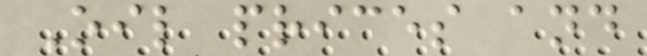Oil prices and
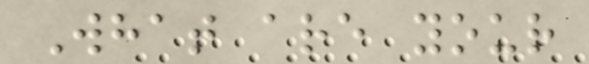What are your
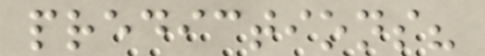predictions?
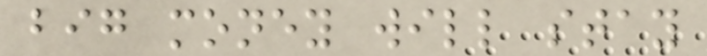big money will stay
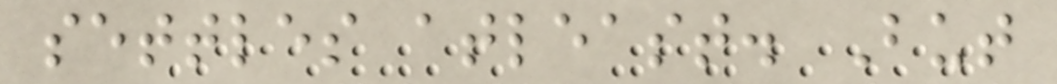settles atleast. But
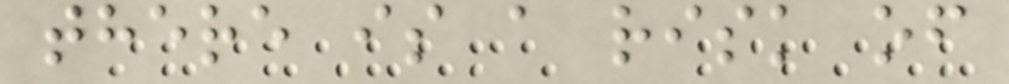there is a risk of
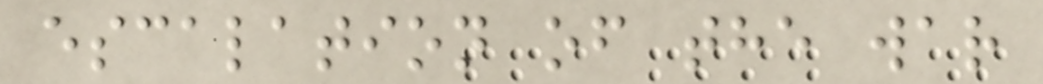escalation of the war
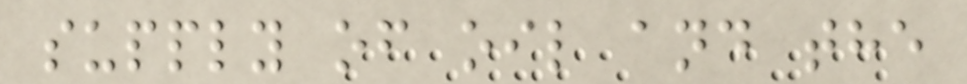supply of oil and the
